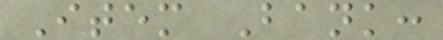Item Bank:
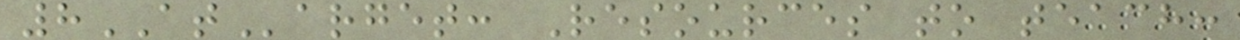8ATarget: Resources to teach:
